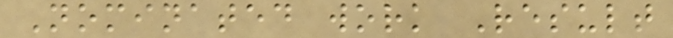Nominated work Result
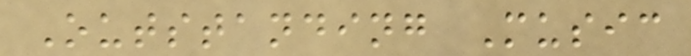Outstanding Music
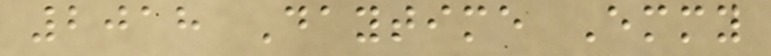2018 Daytime Emmy
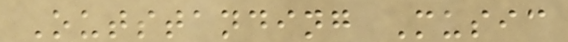Outstanding Music
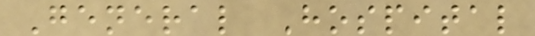General Hospital
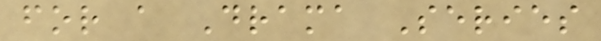for a Drama Series
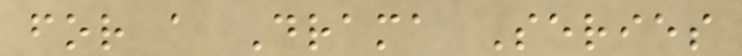for a Drama Series
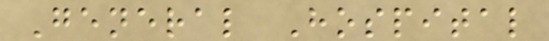General Hospital
